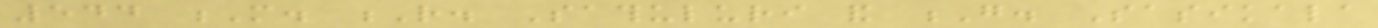544 M. R. Sathuluri and G. Sasikala
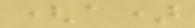(a)
